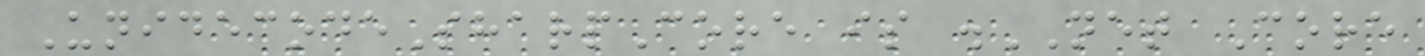UnidecodeSharpCore is .NET Core
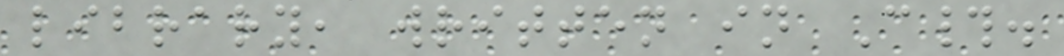library, written in C#.
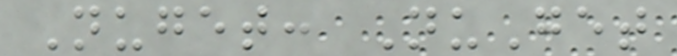Nuget: NuGet
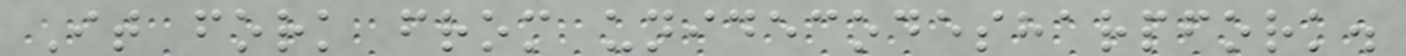It fork from unidecodesharpfork.
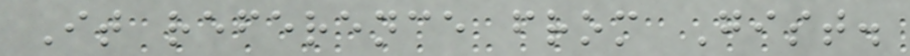It reference from Gist.
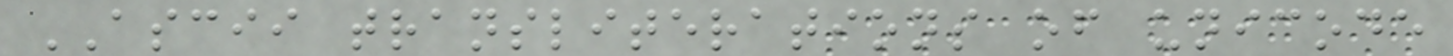ASCII transliterations of unicode
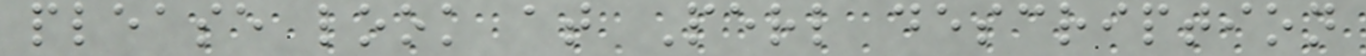please look at Perl description
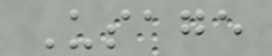Usage
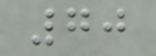70
